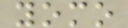yomo
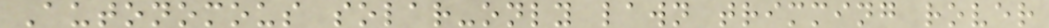Autonomous solar-only lawn trimming rover
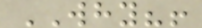WHY?!
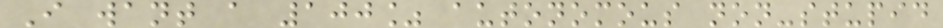I want a 100% autonomous non-stupid
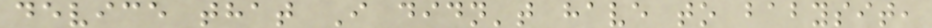device that I didn't have to babysit,
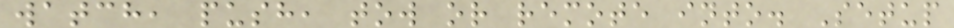watch, push, tow or remote into. Setup
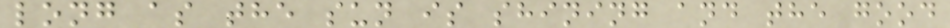long as the sun is shining and the good
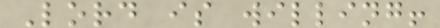Lord is willing!
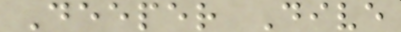Deeper Dive
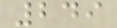249
